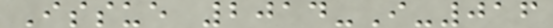Issue 2014-I-016
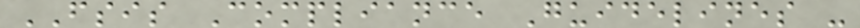FSIS Compliance Guidelines -
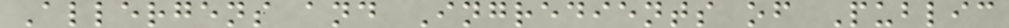Allergens and Ingredients of Public
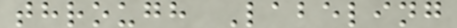through Labeling
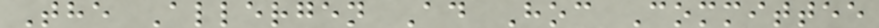The Allergen Ad Hoc Committee
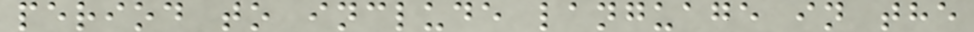period to include language in the
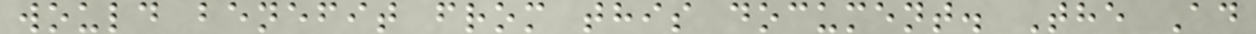would benefit from this document. The Ad
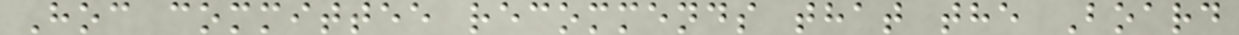Hoc committee recommends that the Board
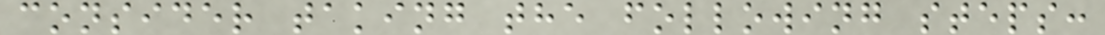consider taking the following steps:
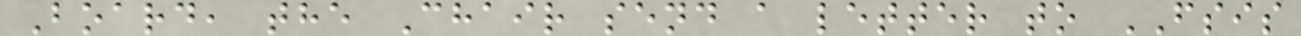Board, the Chair send a letter to FSIS
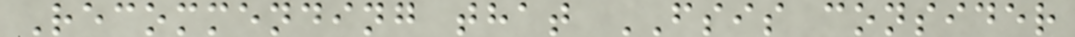Recommending that FSIS consider
